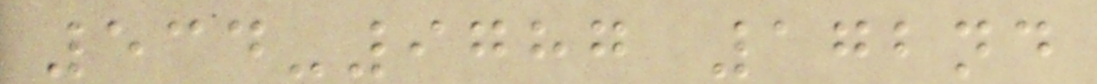534-9787 172nd
